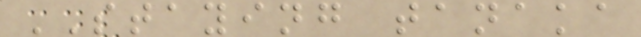STAYING tanaka
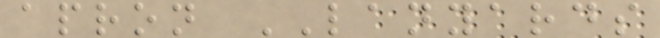apron LANYARDS
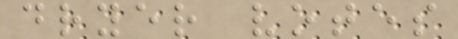dryer votes
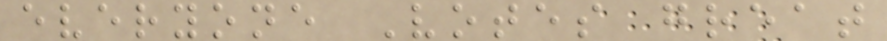everyone Votes great
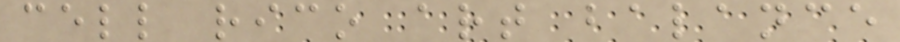cell rico art balance
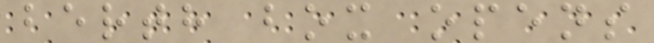berth box opens
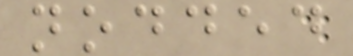nodded
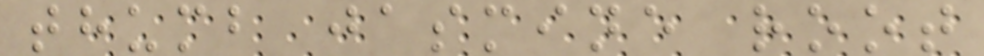thumb jasmine root
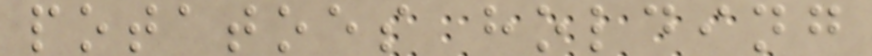potatoes holding
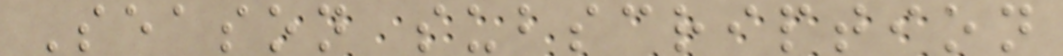Season subscription
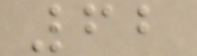62
